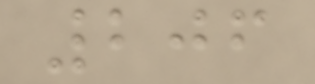206
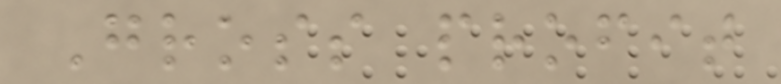Gross profit
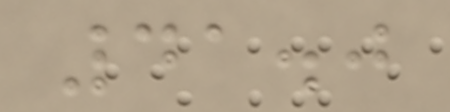41.0
